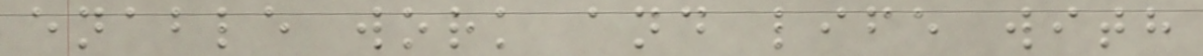enable work and life with
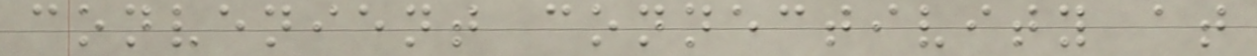convenient connectivity at
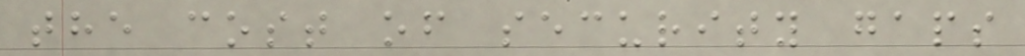the cost of security gaps
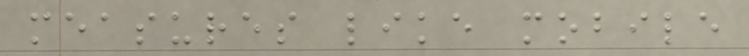measures like mobile
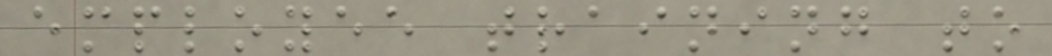employee training to
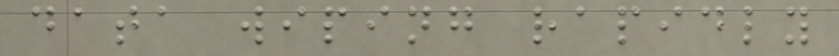data wiping rapidly
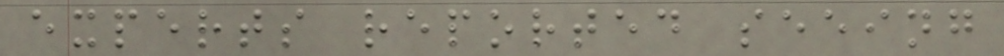experts reported seeing
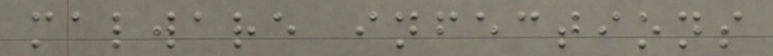malware infections
